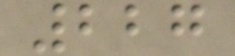227
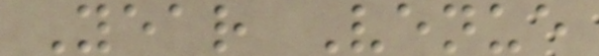Year Venue
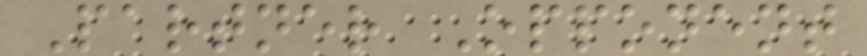Partner Opponent
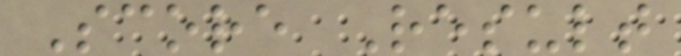Score Result
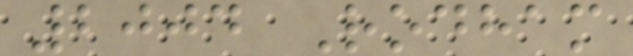2004 Rodham
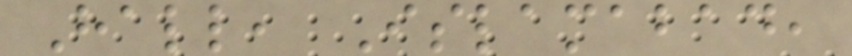Hall, Islamabad,
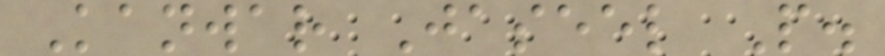Kanwar Jaseel P.
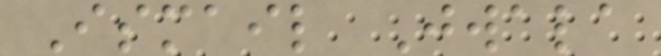Ismail Jwala
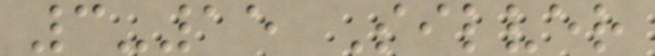3-15 Silver
